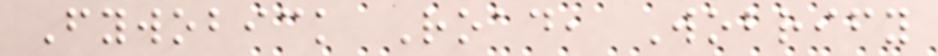Fywobick Road, Wobrify
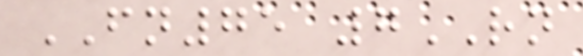FN75 7RN
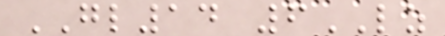GL14 6LZ
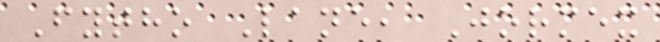Fytho Lane, Jormex
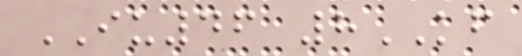IU46 8KF
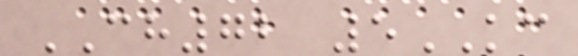CH72 5KC
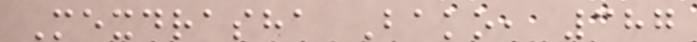Mexdrasha Bako, 387
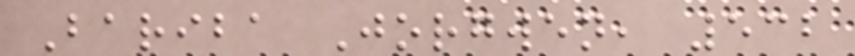Bariba Jorgwen, 532
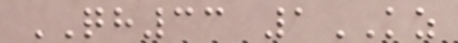QH33 1KZ
